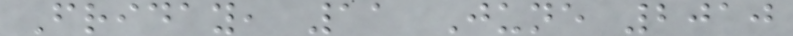Friday, 11 June 2010
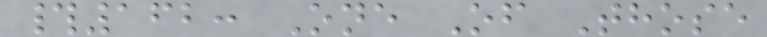#162: One Of Those
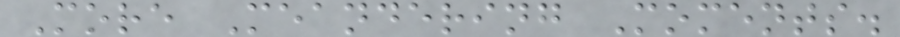More Meandering Moments.
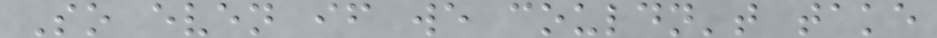So even if we couldn't take
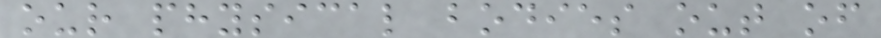our physical bodies out of
